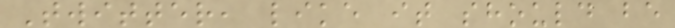Twitter, like it should be
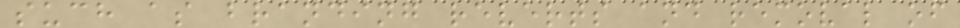such as branding reverts and removal of
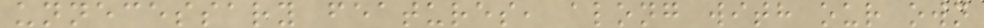unnecessary features, along with our own
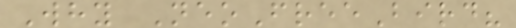Why NeoFreeBird?
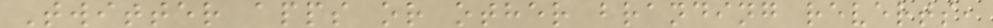Twitter apps or other branding reverts,
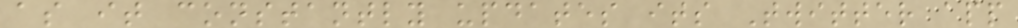as it constantly updates its Twitter app
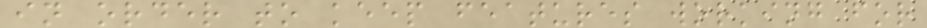in order to keep features working for
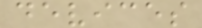devices
